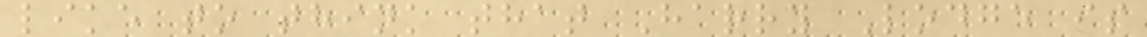like to think that Harry Lodge is
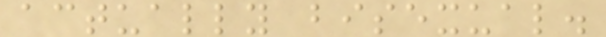actually bisexual.
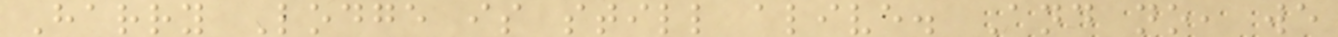Harry Lodge is still alive. And no, we
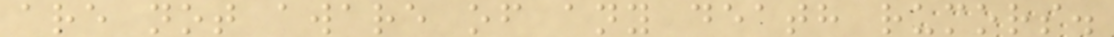are not aware of any death rumors.
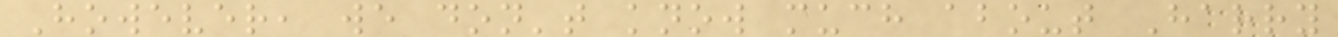However, we don't know much about Harry
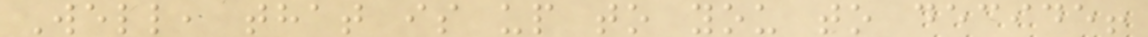Well, that is up to you to decide!
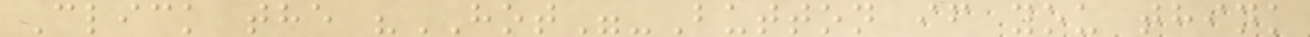Click the "HOT"-Button if you think
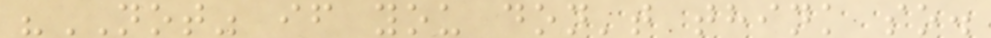"NOT" if you don't think so.
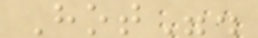Hot".
